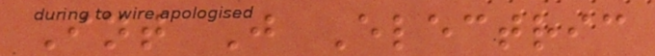Int J Electric
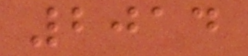2014
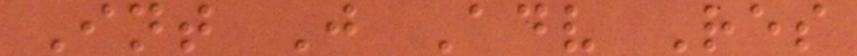Int J Adv Res
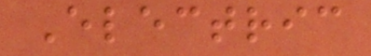Electric
